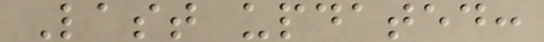Last updated:
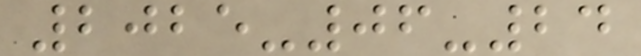2025-06-24
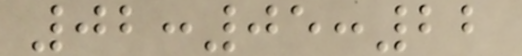02:05:22
